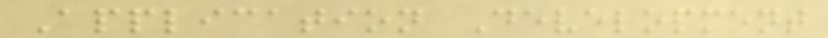Application Development
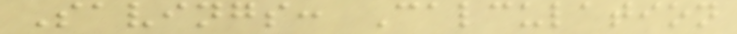Savings: Calculation
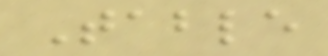Table
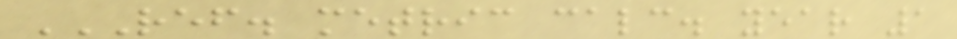REF. METRIC CALC. YEAR 1
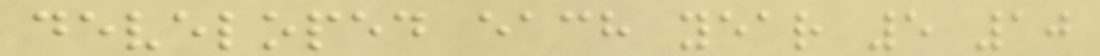developed each year 5 10
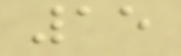15
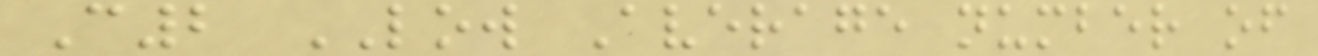C2 LOW Average number of
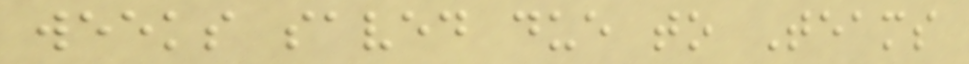weeks saved due to Teams
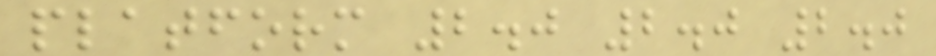platform 2.0 2.0 2.0
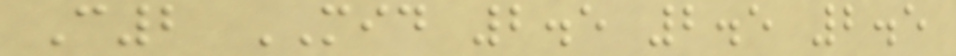C2 MID 2.5 2.5 2.5
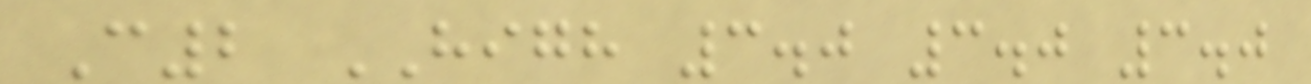C2 HIGH 3.0 3.0 3.0
